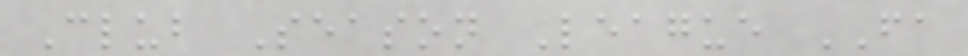Club Season League FA
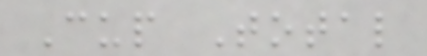Cup Total
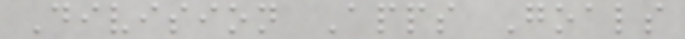Division Apps Goals
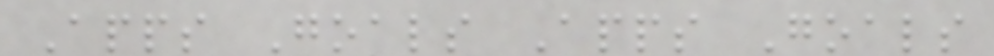Apps Goals Apps Goals
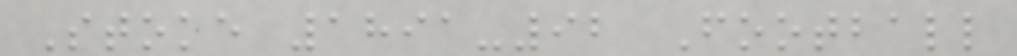Stoke 1891-92 Football
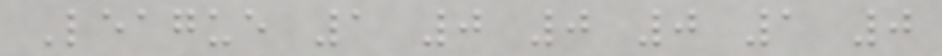League 1 0 0 0 1 0
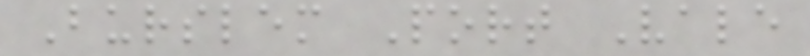Burslem Port Vale
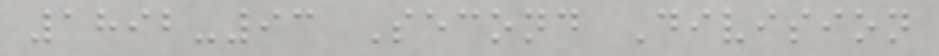1892-93 Second Division
